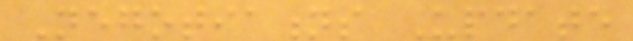Negotiations Update
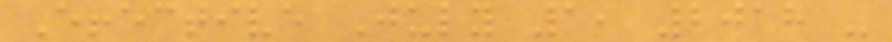Effective July 1, 2018 -
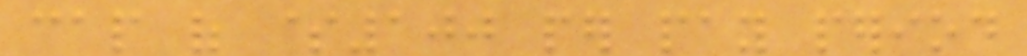cap of $100 per pay period
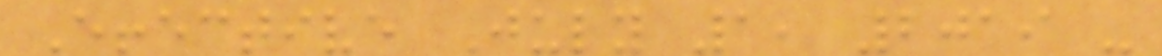Effective July 1, 2019 -
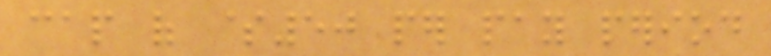cap of $50 per pay period
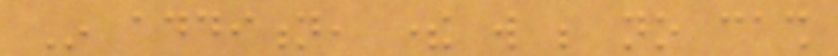In addition, there will be no cash
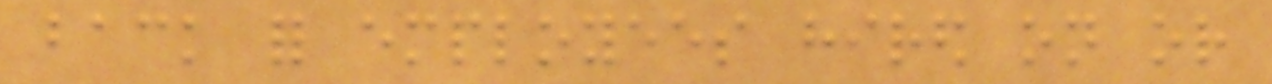back for employees hired on or
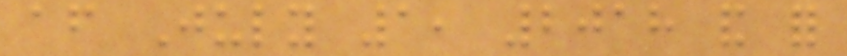after July 1, 2018 and for
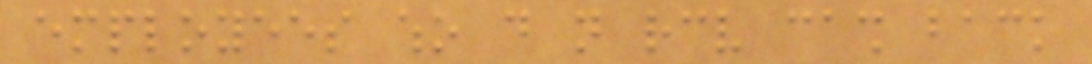employees who do not receive cash back
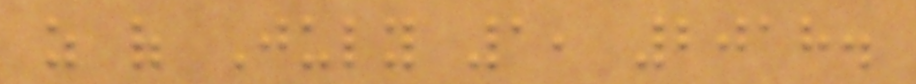as of July 1, 2018.
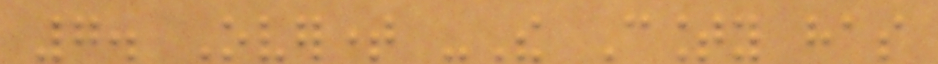7. Overtime -The County has
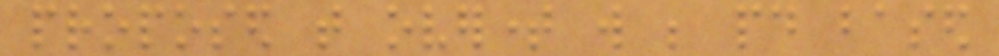proposed that overtime will be paid based
